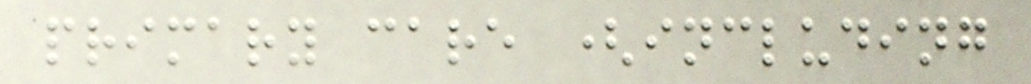primary care (including
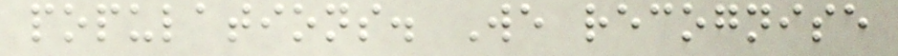populations. We recognise
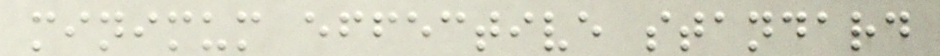minimum effective standard
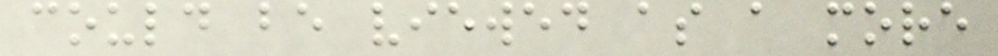could be viewed as a more
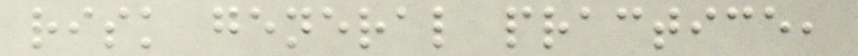risk general practice,
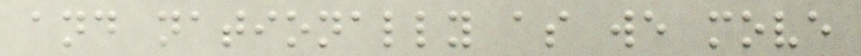and nationally as we move
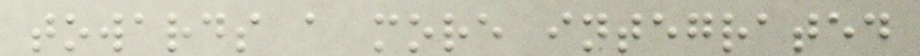towards a more integrated
